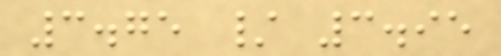3.75 / 3.95
